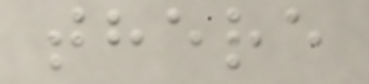there
